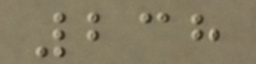238
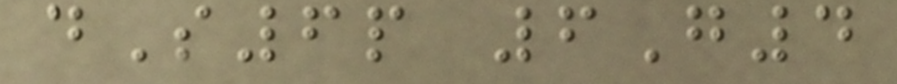dS6p 6G4
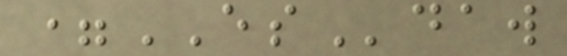=ESdaw
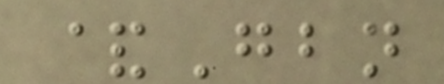&Gbn
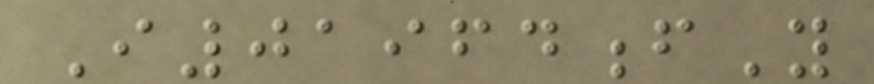I01964fY
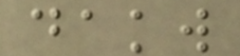dakw
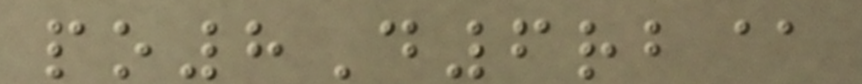po8D6rb@
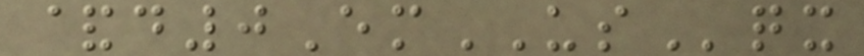&d0EmUSqx
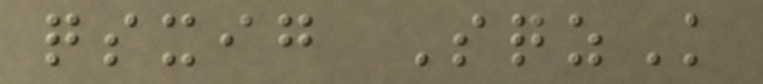qsxig SqzK
